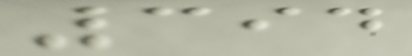394
